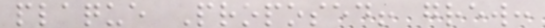plaque Proposed! grew:
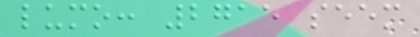lumo: 2715 seem
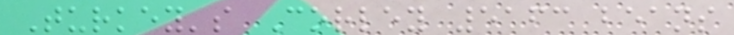Turkey's Corley 5163 beans
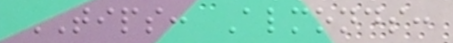TIPS: Almonds:
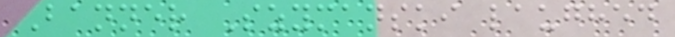Banner Szymanski laughed
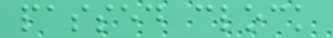passed clock
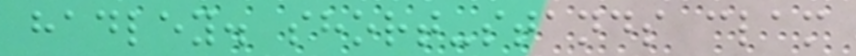hadley. short-stands clam
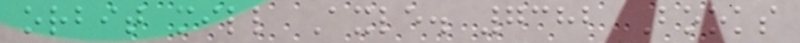orbit mill Axle. 7382 Books
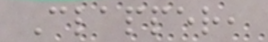Clapper,
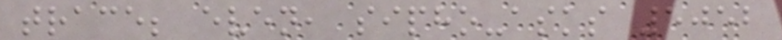trace; even, sipho-asks 5052
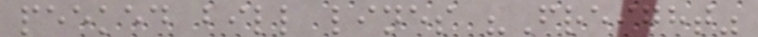peeked bill lines "Freight"
